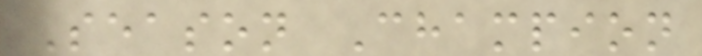Season Champion
